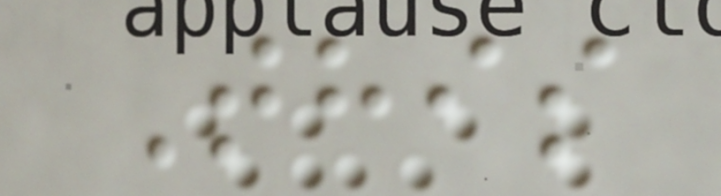This
